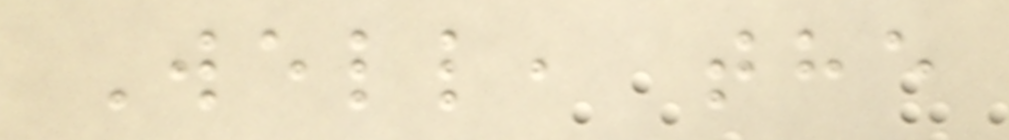Well, the
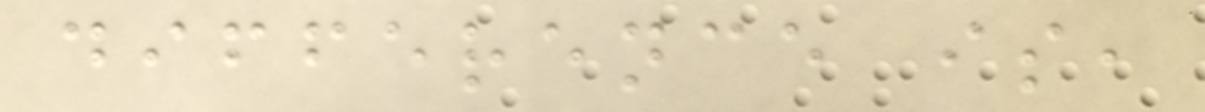difference is,
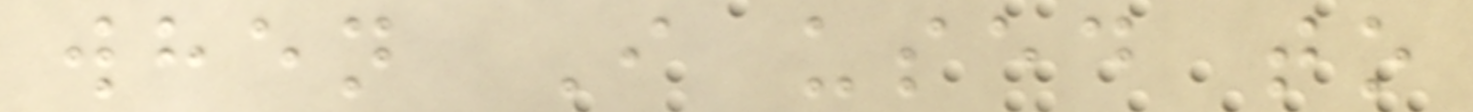when I used to
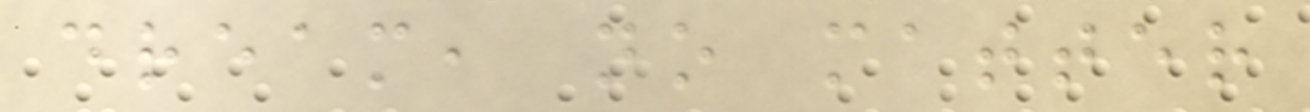dream, no matter
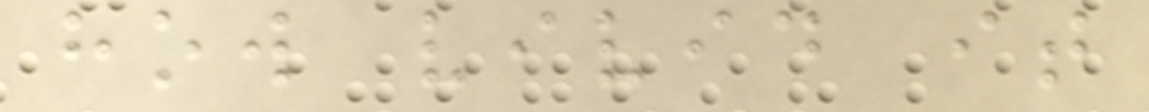how vivid it
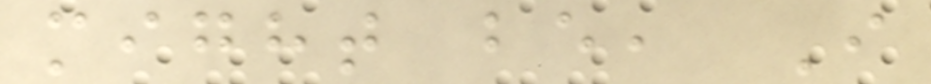might be, I
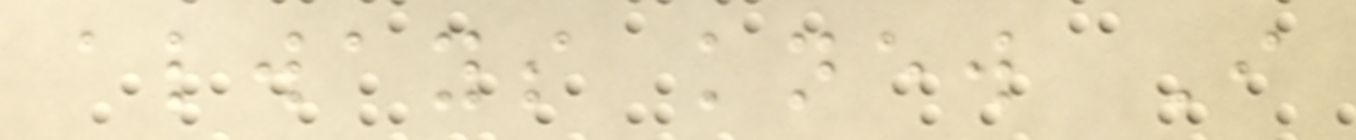always knew I
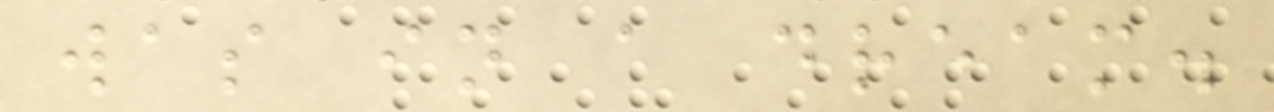was in a dream.
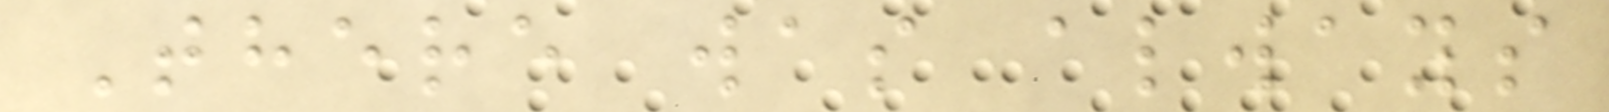There was always
